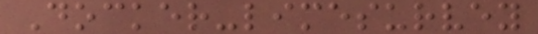Docker-limesurvey
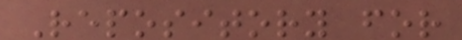Repository for
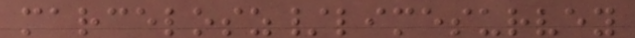marcelosz/limesurvey
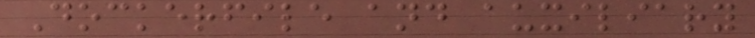Dockerfile and auxiliary
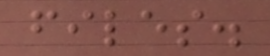files.
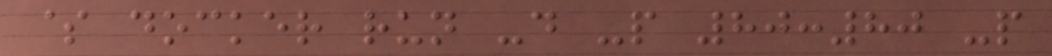$ docker run -d -p 80:80 -p
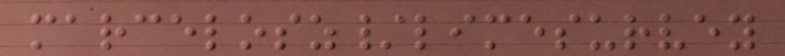marcelosz/limesurvey
